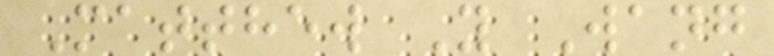Matthew Y Wang
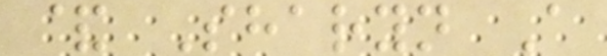& Sharyn A
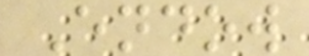Endow
